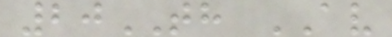20TH AV
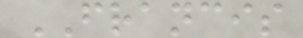FRANCIS
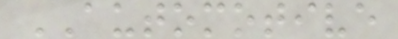AUTOMOTIVE
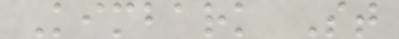Kimbark St
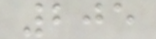205
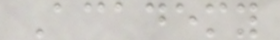Academy
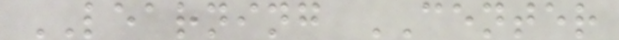LEARNING CENTER
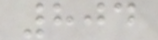804
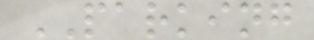PARKING
